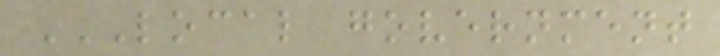LOCAL GOVERNMENT
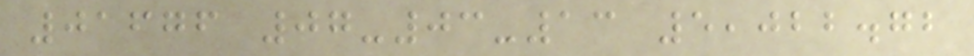01676 07-03-13 5,022.72
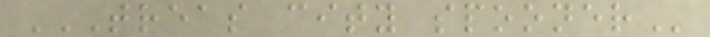TREAS CITY SPOONER
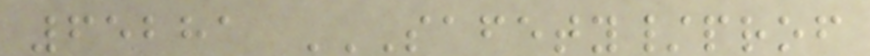65281 SAFETY/PROF
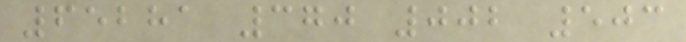65281 370 002 503
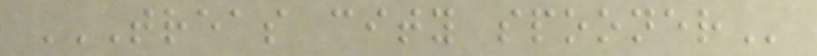TREAS CITY SPOONER
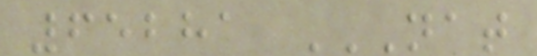65281 NAT
